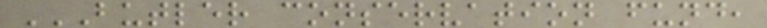BUTLER CONSERVATION FUND,
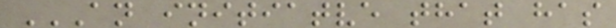AN INITIATVE THAT HAS
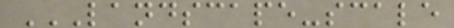LANDSCAPE-SCALE
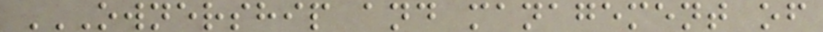OWNERSHIP AND MANAGEMENT OF
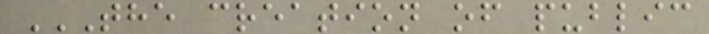THE CREATION OF PUBLIC
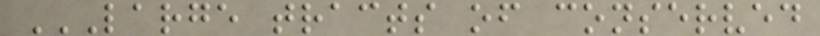LARGE TRACTS OF CONSERVED
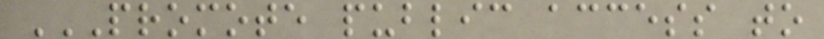PROMOTE PUBLIC ACCESS TO
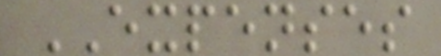EXPENSES
